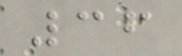36
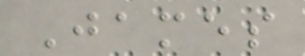James
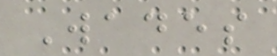Wades
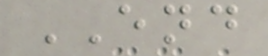END
